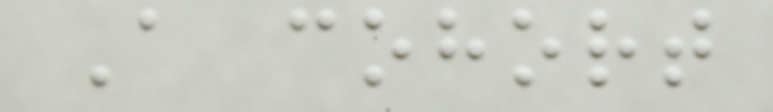A cohort
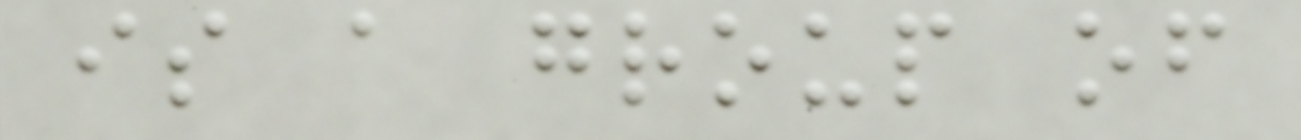is a group of
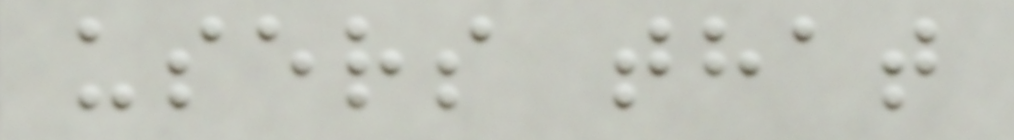users that
